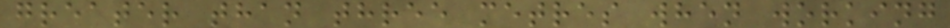greater than three metres when working
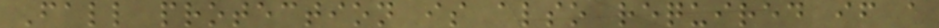Fall protection is also required if a
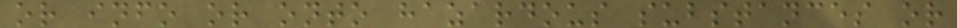or info or onto hazardous substances or
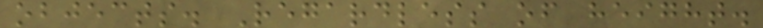objects. Regardless of height.
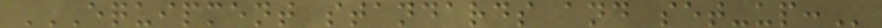EQUIPMENT STANDARDS AND SET-UP:
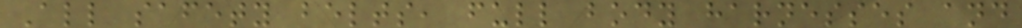All safety belts, full body harnesses and
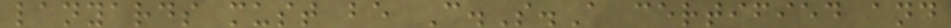lanyards must be C.S.A certified and
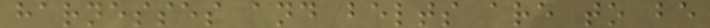harnesses and belts are to be
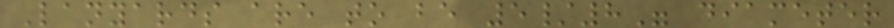Lanyards are to be 5/8" diameter
